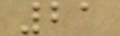21
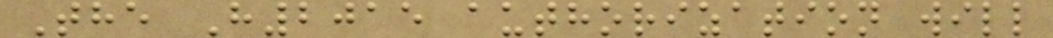The H2015 authorization will
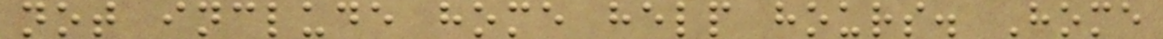not include home help hours. Home
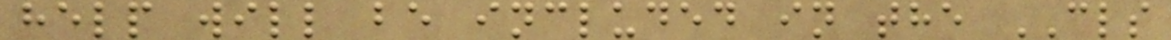help will be included in the CLS
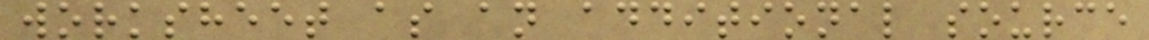worksheet as an additional source
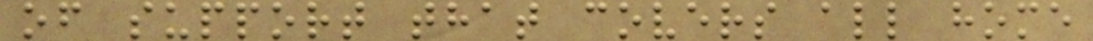of support that covers all home
